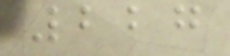227
